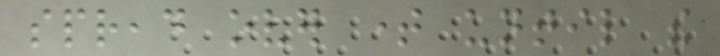spread over time until the
